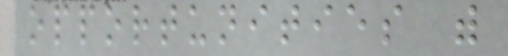opportunities with
